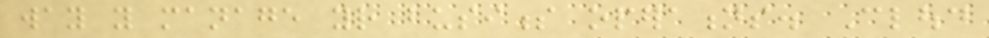way you manage your business operations. Cloud
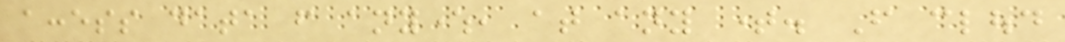access data from anywhere, at any time. From cloud
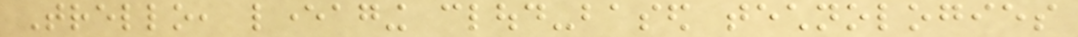Trello, leveraging cloud-based technologies
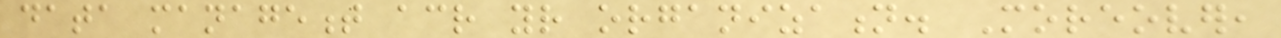data management across your organization. Moreover,
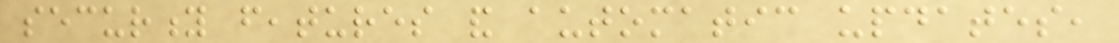security features and automatic updates,
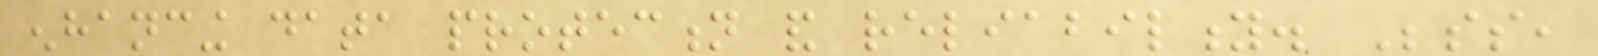enhancing data protection and reliability. Besides,
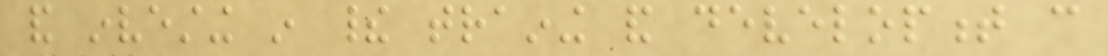and investing in their training and development can
